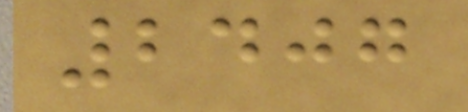2407
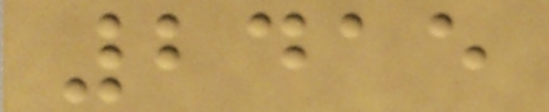2415
